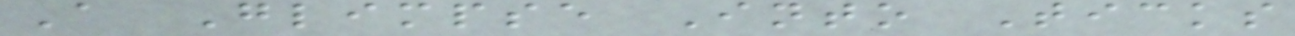A Glimpse Into Ticks
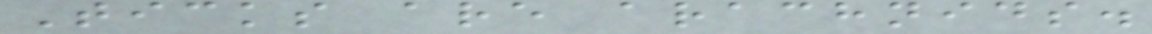Ticks are arachnids.
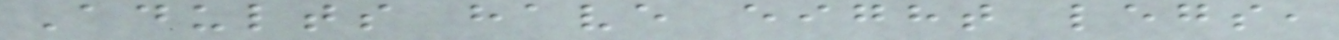Adults have eight legs,
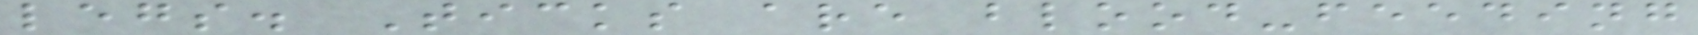legs. Ticks are blood-feeding
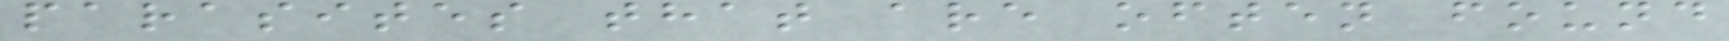parasites that are often found
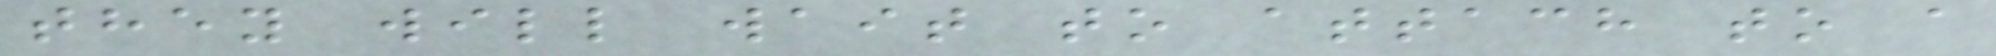they will wait to attach to a
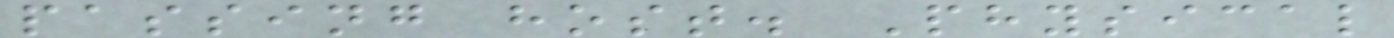passing host. Physical
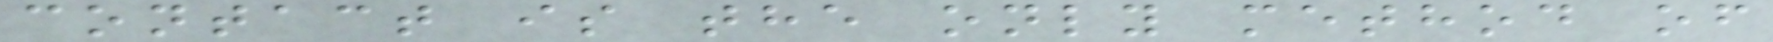contact is the only method of
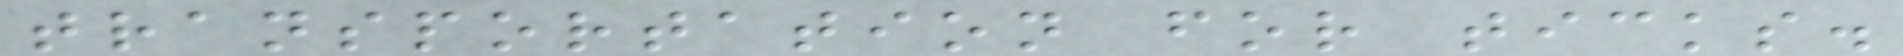transportation for ticks.
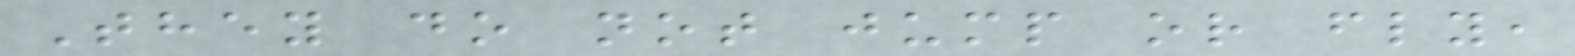They do not jump or fly,
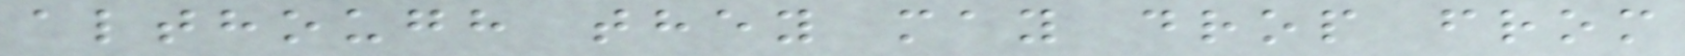although they may drop from
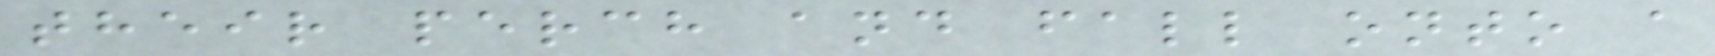their perch and fall onto a
